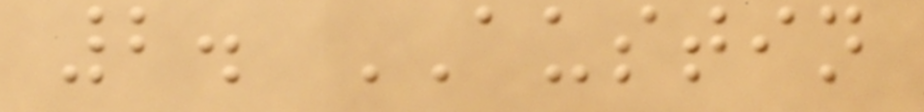2. AUSTIN
